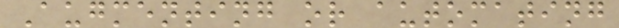Augmenting or automating
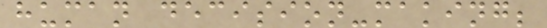human decision-making;
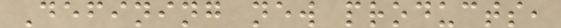Defining new products,
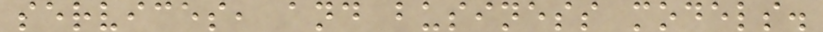services, and business models.
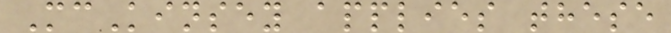McKinsey applies these
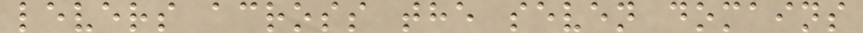levers across the seven domains
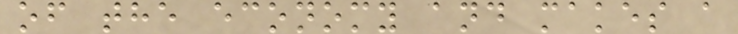of the economy and makes a
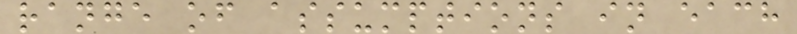range of assumptions in each
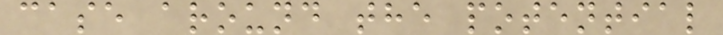case around the potential
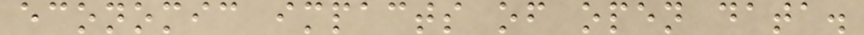economic impacts of open data.
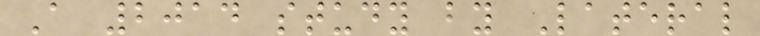A 2014 study by Lateral
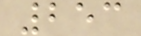253
